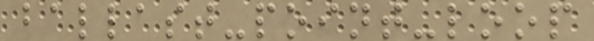ballast-point-loop
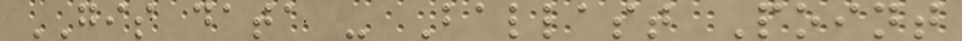GIS data - Ballast Point
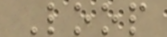Loop
